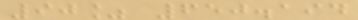90% 650.194
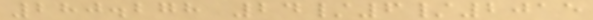280.278 24/6/2015
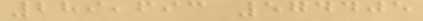289,693 574405
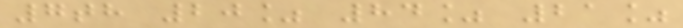7th 20% 84% 21%
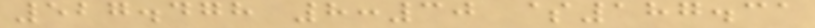527.478 8:30 $187.31
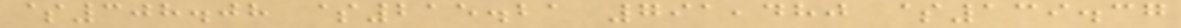$308.08 $215.21 791,480 $139.37
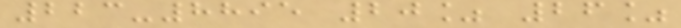223-8895 20% 26%
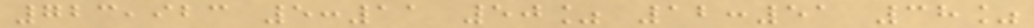723,923 5:11 50% 12:51 38%
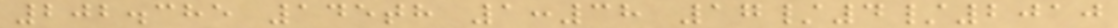202.385 145th 1:38 17/4/2010
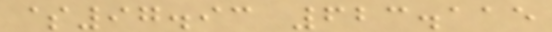$97.93 623.115
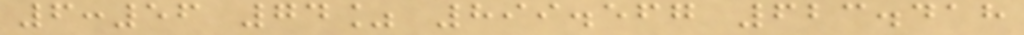6:56 74% 899.567 623.418
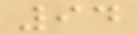94
